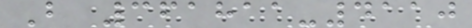B 361811-4110
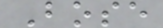Bose
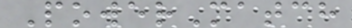PowerMatch
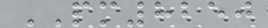PM8250
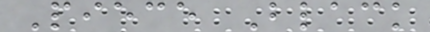Piece Black
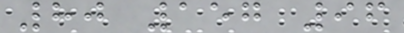80 157 96
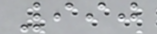990
